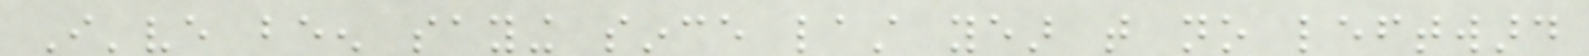I've been saying since last year that no leftward
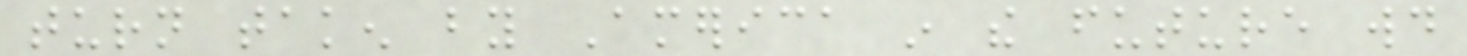turn taken by America in the future would
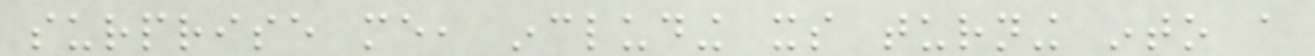surprise me, including its turning into a
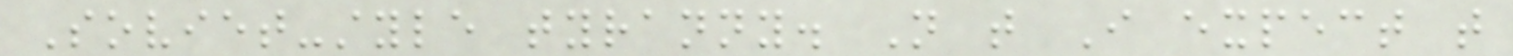Soviet-style tyranny. Not that I expect that
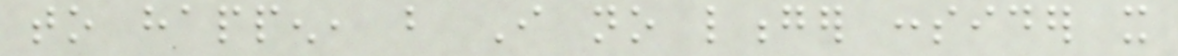to happen, but I no longer consider it
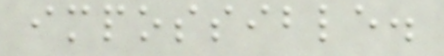impossible.
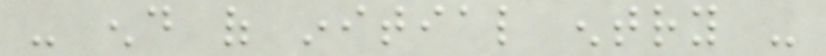- end of initial entry -
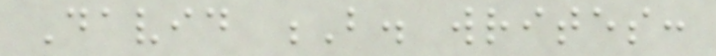David B. writes:
